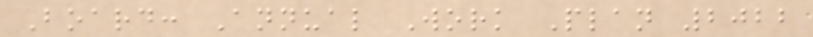Board: Annual Work Plan 2022
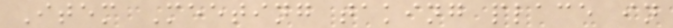Item Meeting taking place in
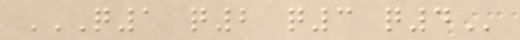Q1 Q2 Q3 Q4
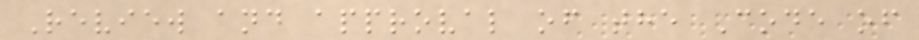Review and approval of the Code of
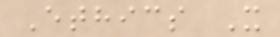Ethics X
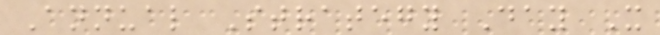Annual Strategy Day X
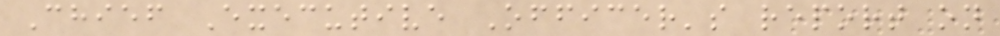Chief Executive Officer's report on
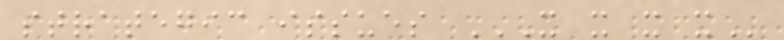strategic issues X X X X
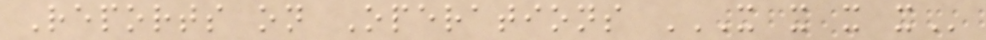Reports on Operations X X X X
